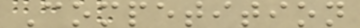Competition
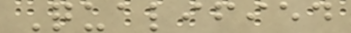Qualified
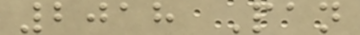2018 Pan
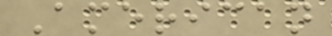American
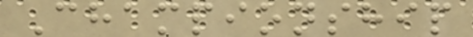Championship
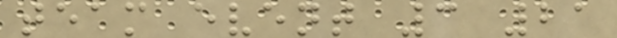team event 3 21
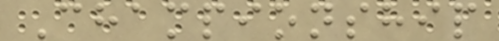Championship
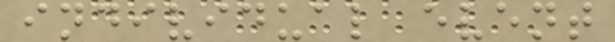individual event
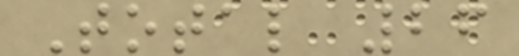Total 26
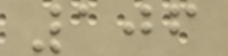106
